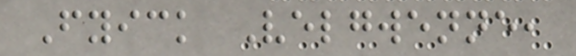Fyick Velgwenne,
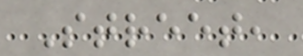Street,
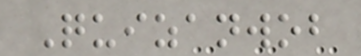Quizanwob
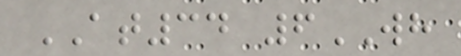AT34 6WH
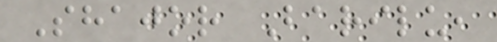Shajor Barilu,
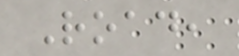Road,
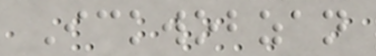Ickwobzan
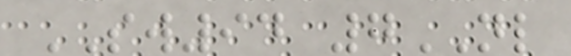SW94 7NL
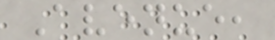Avenue,
